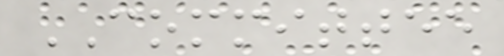COMMITTEE
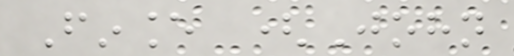Finance (John
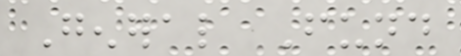General Fund
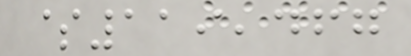$119,467
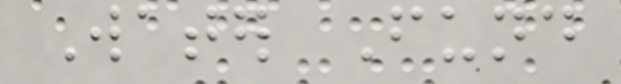Water Fund
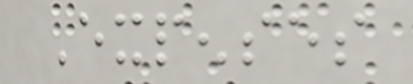Expenses
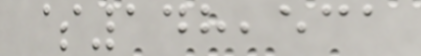$148,531
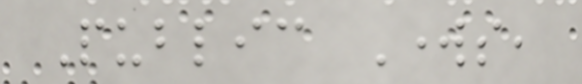Public Works,
